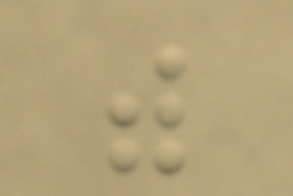with
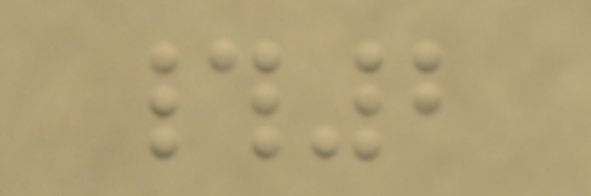#2
